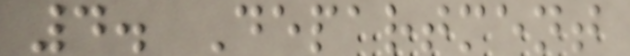4. Department
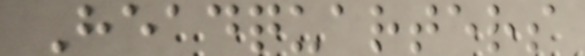Headquarters
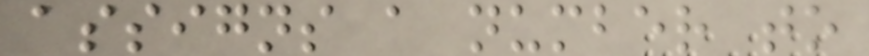assigns a number to
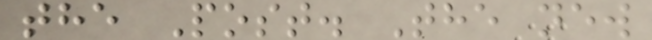the Post. The new
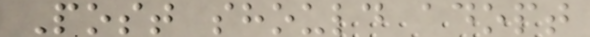Post should adopt
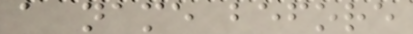a name before
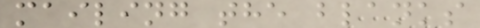mailing the blanks
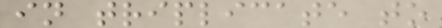in triplicate to
